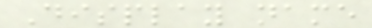Display name
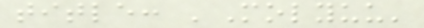title: 'Molyuu'
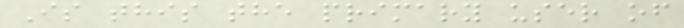Is this the primary user of
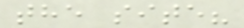the site?
